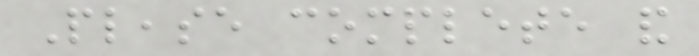Please complete and
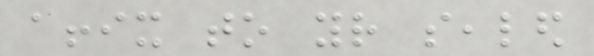affix to your sealed
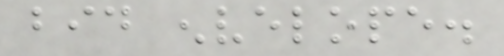bid envelope.
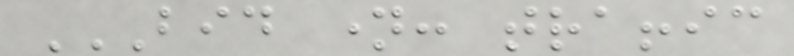BID NAME: TRAFFIC
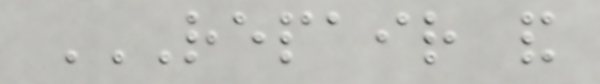REPAIR AND
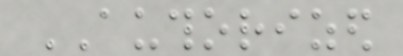AUTHORIZED
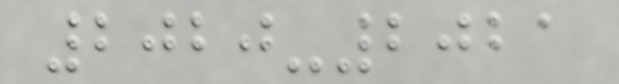2020-2021
